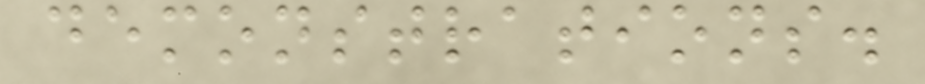demonstrations.
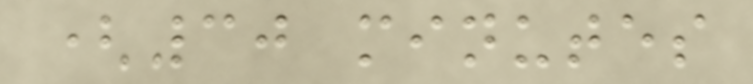(30 minutes
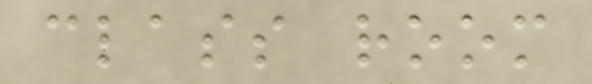class room
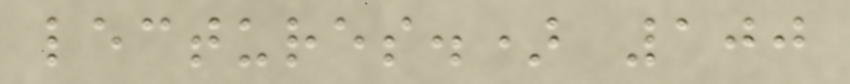lectures.) 100
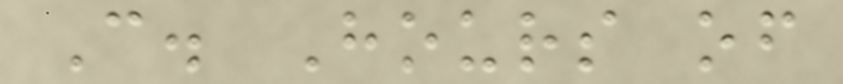C. Hours of
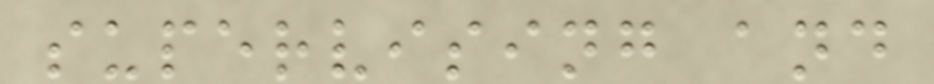supervising and
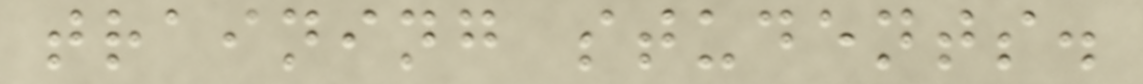training students.
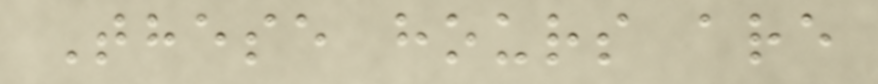These hours are
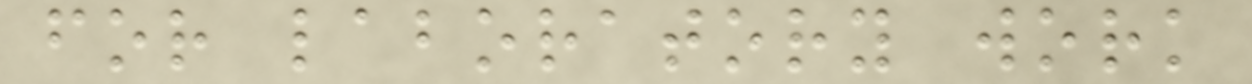for laboratory work
